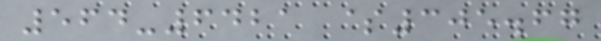564-6421 $305.67
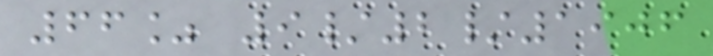66% 9/2/1906
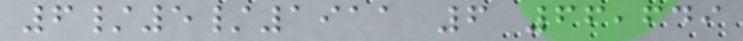6/5/1911 6 66,649
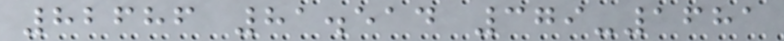82686 81.514 379-1681
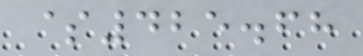$425.68
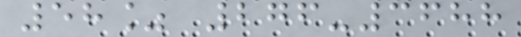58% 276-3688
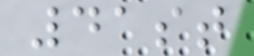41st
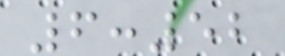6:52
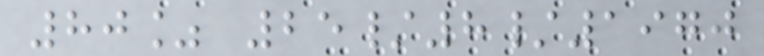80% 25/8/1970
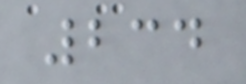234
